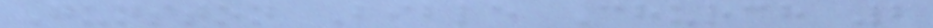Gunston Bible Church 2
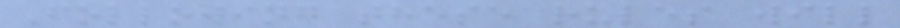Following these rules will
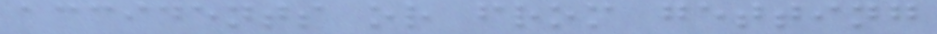accidents or from getting
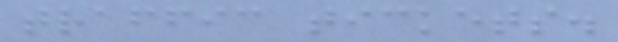traffic tickets.
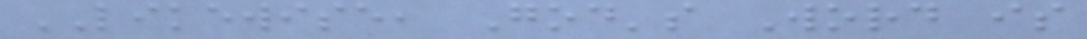LIKEWISE, God's Word is
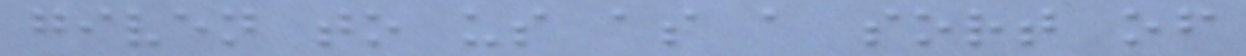given to us as a sort of
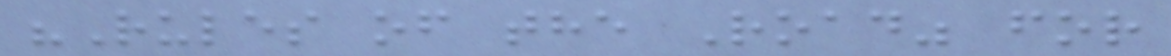"Rules of the Road" for
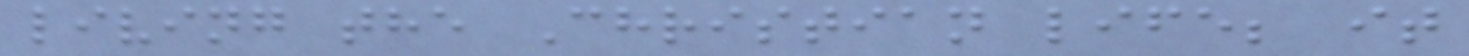living the Christian life; it
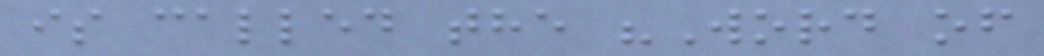is called the "Word of
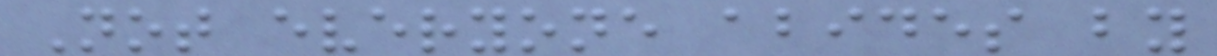Not everyone abides by
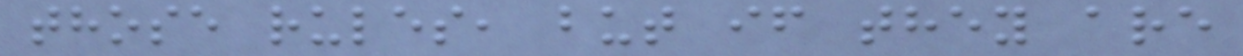those rules, but if they are
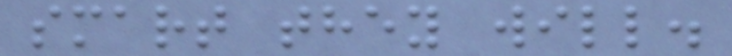smart they will.
